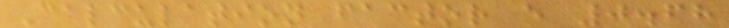Calculation factor e 0.68
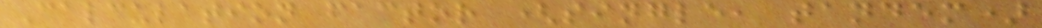Calculation factor (single, tandem)
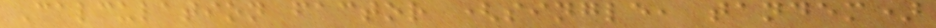Calculation factor (single, tandem)
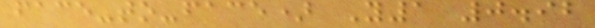face-to-face) Y1 0.92
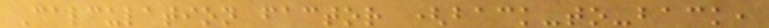Calculation factor (back-to-back,
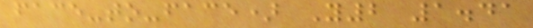face-to-face) Y2 1.41
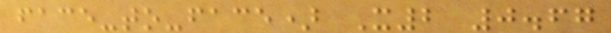face-to-face) X2 0.67
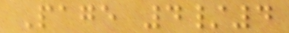Page 4/4
